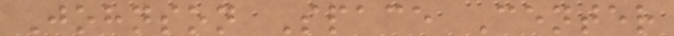Johnson Space Center
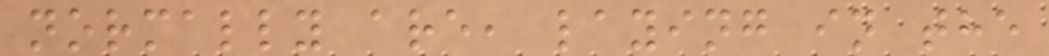normally are, laying in the
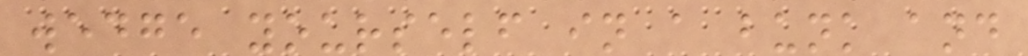wedge yourself in a bunk and
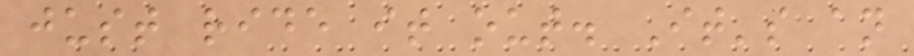just ride it out. It's an
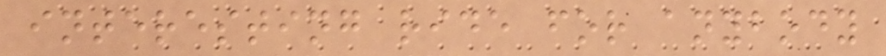interesting ride for anybody
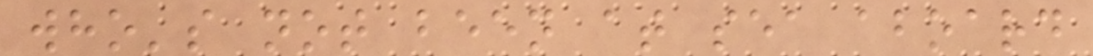who's not been at sea aboard
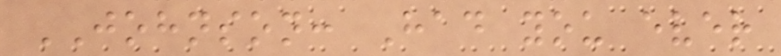JOHNSON: Had you ever
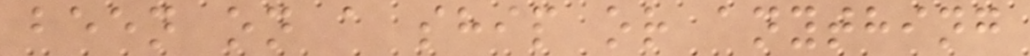been on a ship or anything
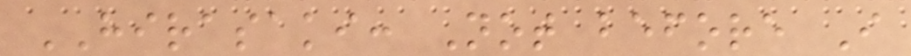HIRASAKI: Not before I
